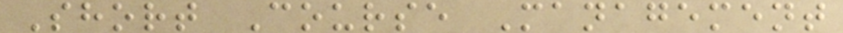Short Course Management
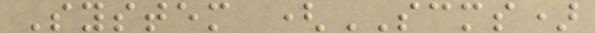System (SCMS)
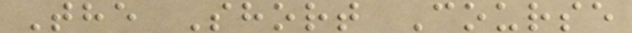The Short Course
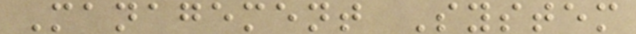Management System
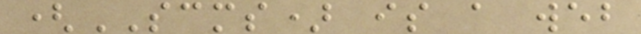(SCMS) is a web
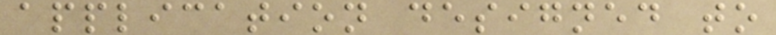application designed to
